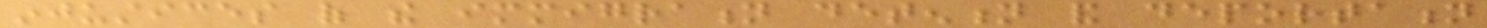injustices of the immigration detention and deportation
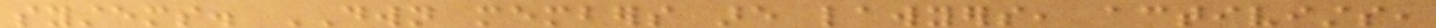systems. DWN members are lawyers, activists,
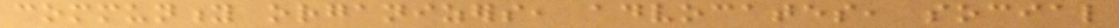community organizers, advocates, social
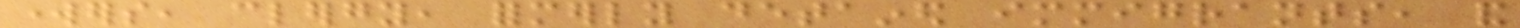workers, clergy, formerly detained immigrants, and
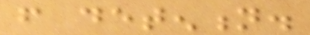from detention.
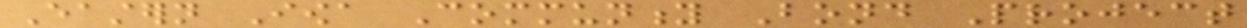Eastern Iowa Community Bond Project
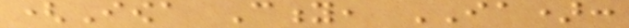(Iowa City, IA):
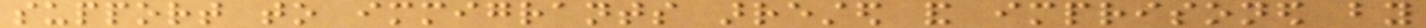support to immigrants arrested and imprisoned by
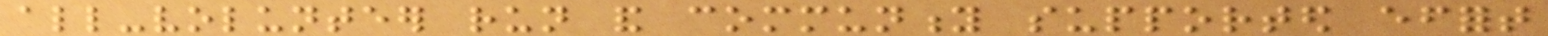all-volunteer run and community supported effort
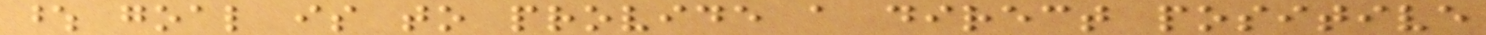whose goal is to provide a direct positive
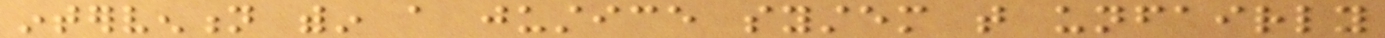intervention within a justice system that unfairly
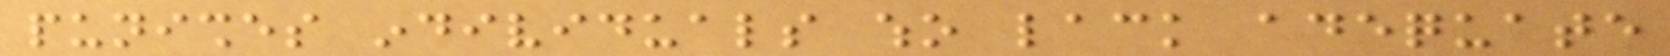punishes individuals who lack adequate
